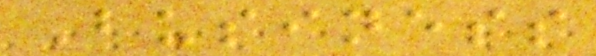Business
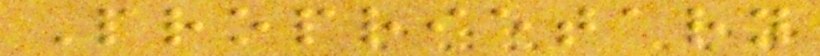Proprietary
